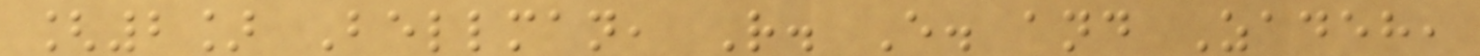[2] Bellman, R. E. and Zadeh,
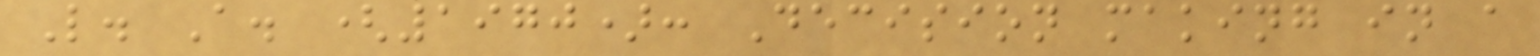L. A. (1970): Decision making in a
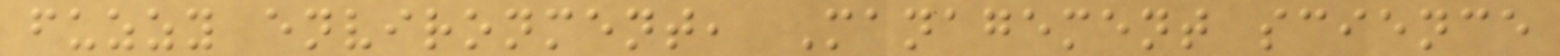fuzzy environment, Management science
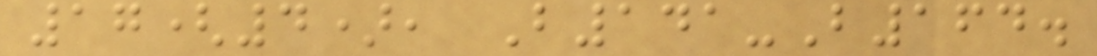17(4), B141-B164.
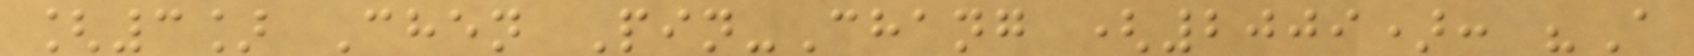[3] Chen Pin-Chang (2009): "A
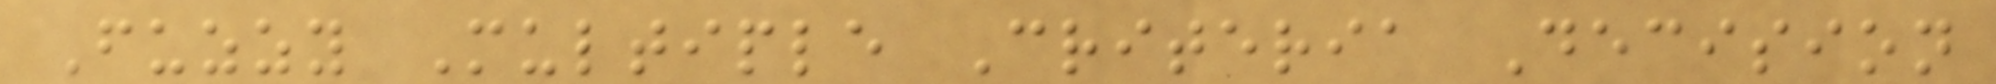Fuzzy Multiple Criteria Decision
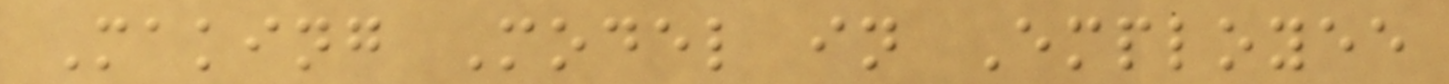Making Model in Employee
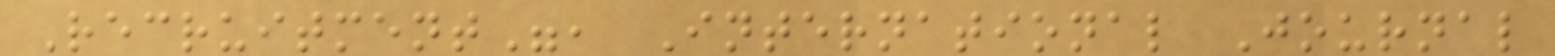Recruitment", International Journal
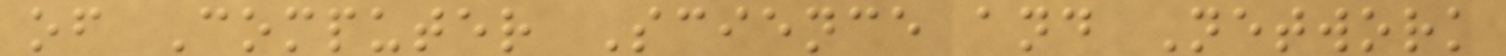of Computer Science and Network
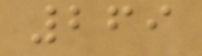269
